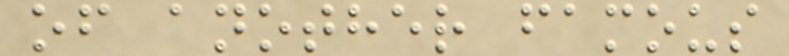of another famous
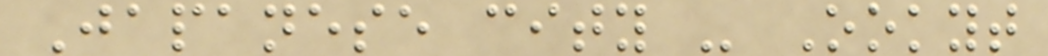Japanese city - Ookyt
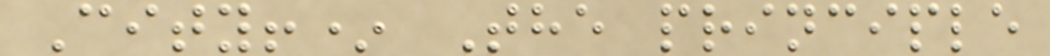City!* The principle
